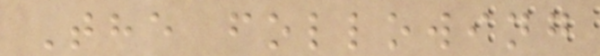The following
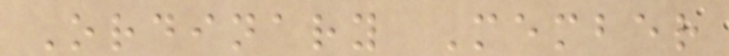Ordinary Member
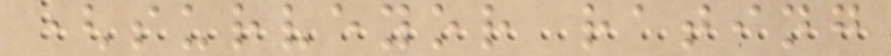(surveyor rating
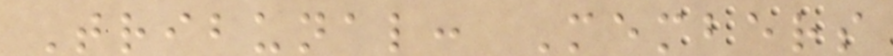Tribunal: Members
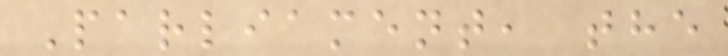Parliament, the
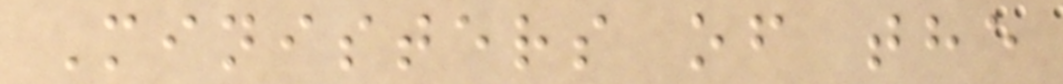Ministers of the
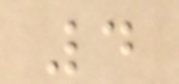4
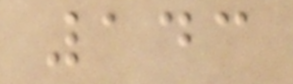143
